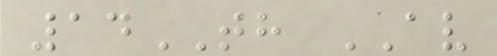14TH AV
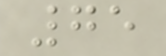75
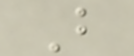B
